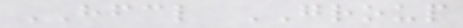HFCL GROUP
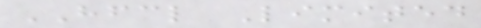HFCL Limited
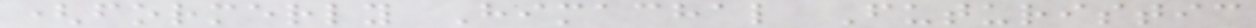(formerly Himachal Futuristic
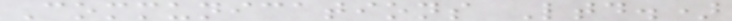Communications Ltd.)
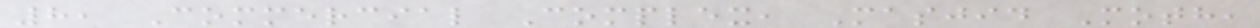8, Commercial Complex, Masjid Moth,
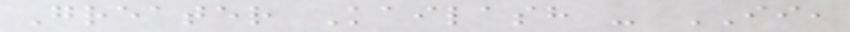Greater Kailash - II,
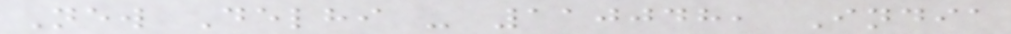New Delhi - 110048, India
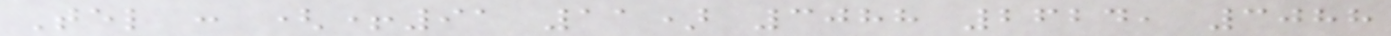Tel : (+91 11) 3088 2624, 3088
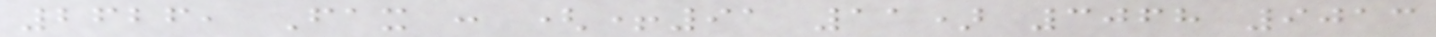2626, Fax : (+91 11) 3068 9013
